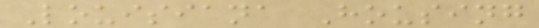Louisiana Housing
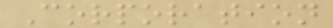Corporation
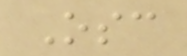Osc
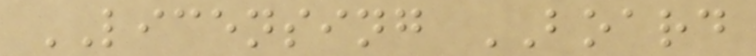LICENSING BOARD
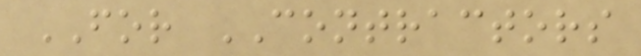FOR CONTRACTORS
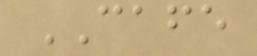CAFE
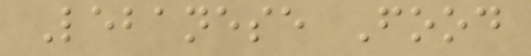Lebanese Food
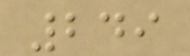249
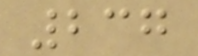237
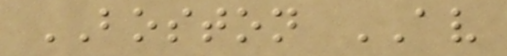BOSTON AV
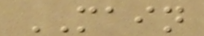MAIN
